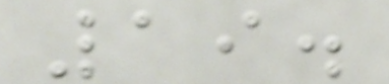19.
